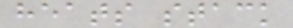heats stack
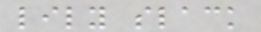lily slack
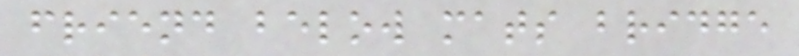friend below mats bridge
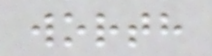worth
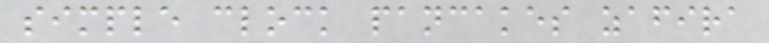simple clock pancakes zafira
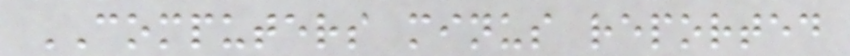COMPUTERS minus reported
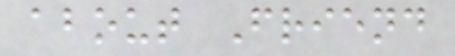about Friend
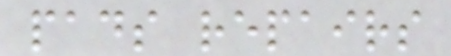pads repairs
